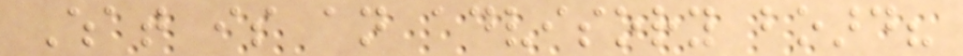What is an advisory board?
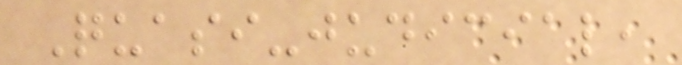Quasi-judicial,
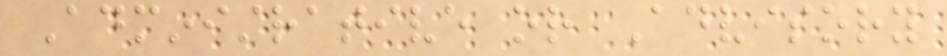Administrative or Advisory
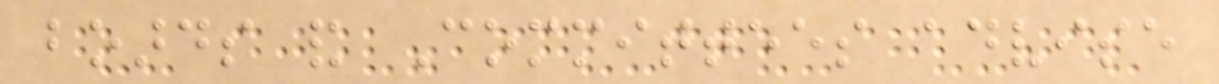boards and Committees advise
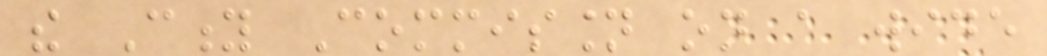the City Commission on a wide
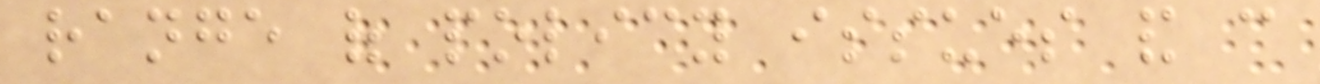range of policy issues and can
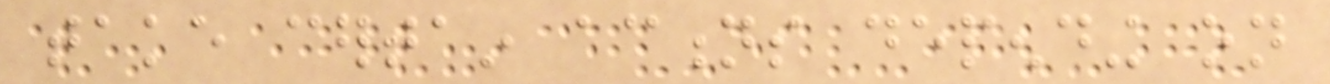take certain actions depending on
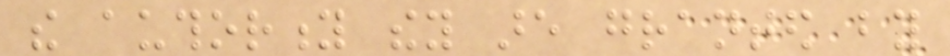the authority they are granted by
